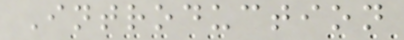Introduction
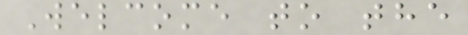Welcome to the
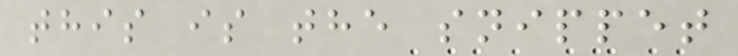this is the snippet
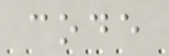code
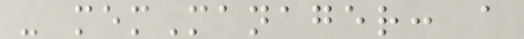- memManager: a
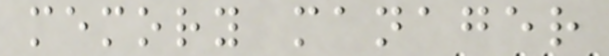memory manager
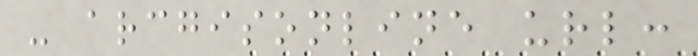- arcgisonline url:
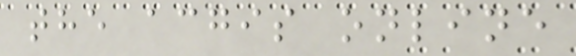the acgis online
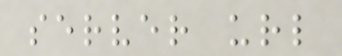server url
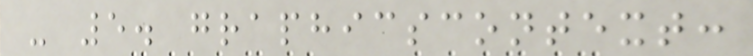- 5. graphicscontext:
